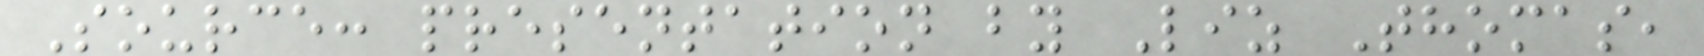Source: presentation by Liz Thomas,
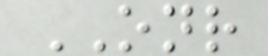ONR
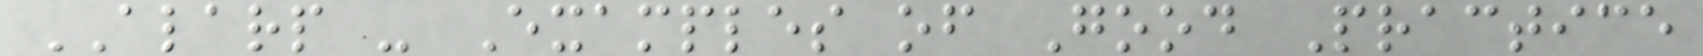ALARP - Examples of Good Practice
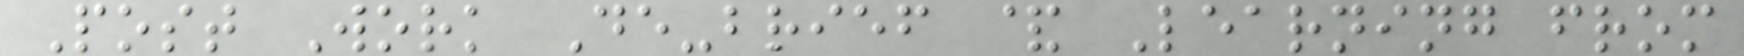Post Work De-brief & Learning from
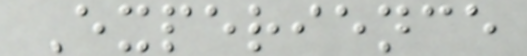Experience
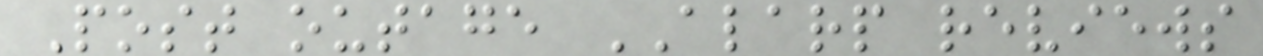Post outage ALARP reviews
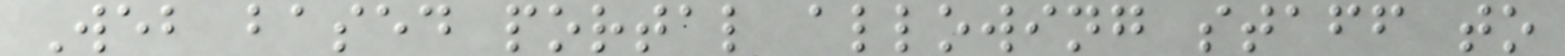Web based portal allowing staff to
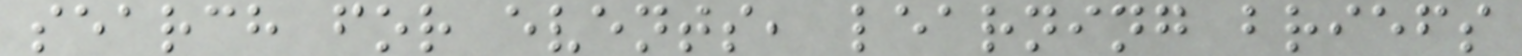search for events, learning briefs
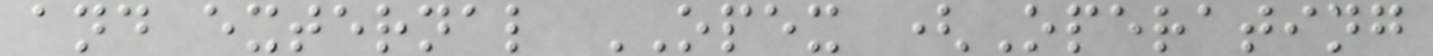and external OPEX (Operating
